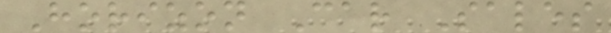Horizon Car Sales
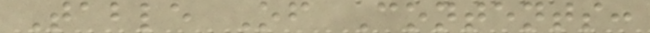Table Of Contents:
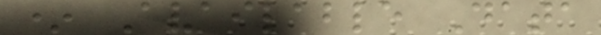* Available Data
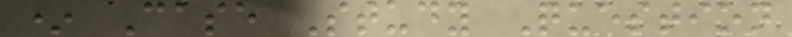* Case Study Question
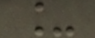_
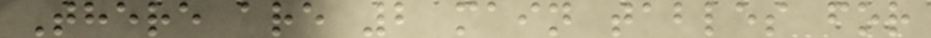There are 2 main tables for
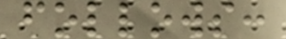follows:
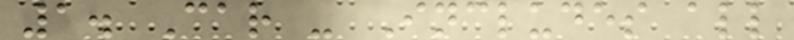1. Car - Includes all
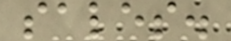sales.
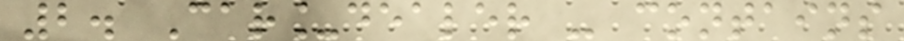2. Car_dealer - contains
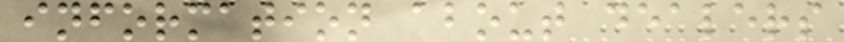information about dealers
